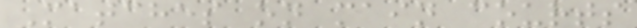Matches on main courts
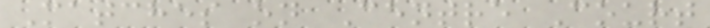Matches on Centre Court
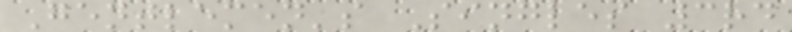Gentlemen's Singles 3rd
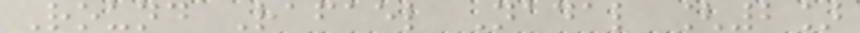Round Rafael Nadal [2]
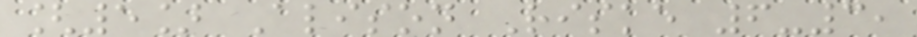[5] Alison Riske 6-3,
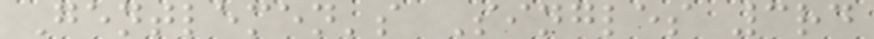Gentlemen's Singles 3rd
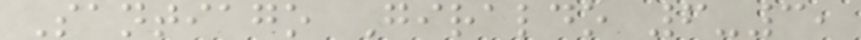Santiago Giraldo 6-3,
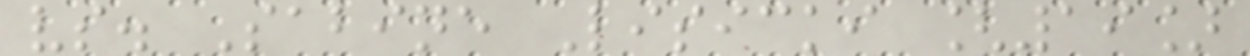vs. Sabine Lisicki [19]
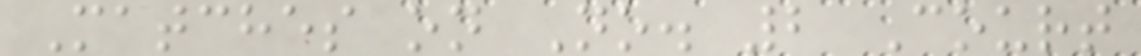Matches on No. 2 Court
